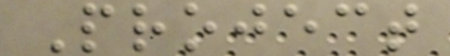Project
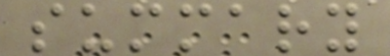summary
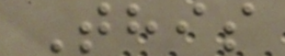This
